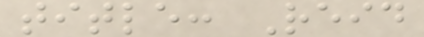title: Reid
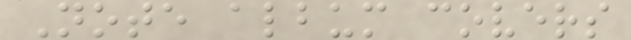Note album covers
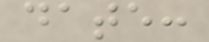date:
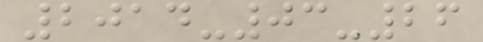2014-03-26
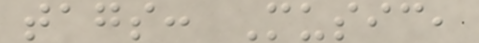tags: Music,
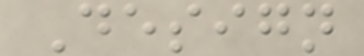Design
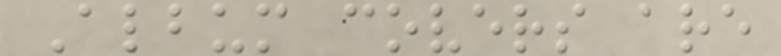Album covers are
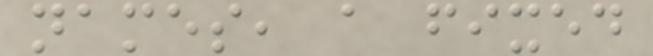names, a fixed
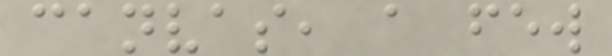canvas, a few
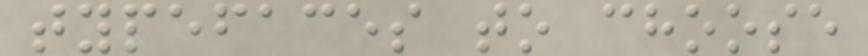typefaces to choose
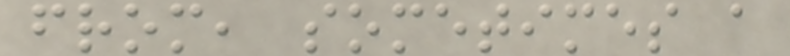from, sometimes a
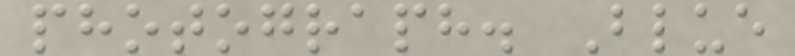photograph. Blue
